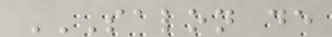SALON DE
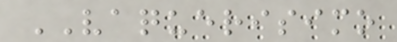VAQUERISIMO
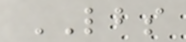LBS
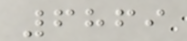6869
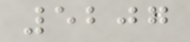5207
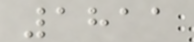1811
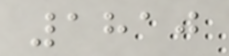1810
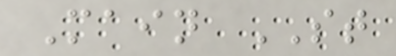Main ST
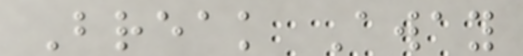Break Away
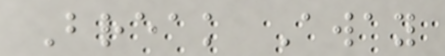Break Away
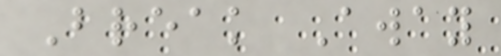Break Away
